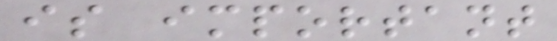is important
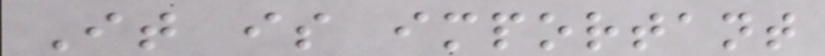It is important
